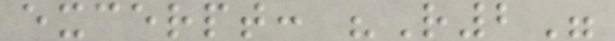excerpt: "R2"
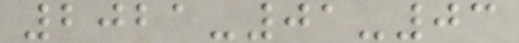2021-01-03
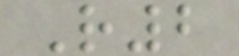R2
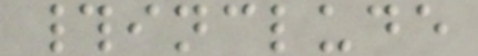#include
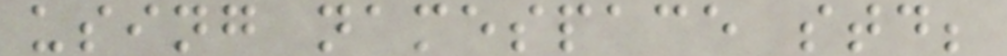using namespace std;
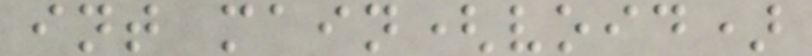int main(void)
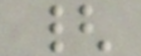{
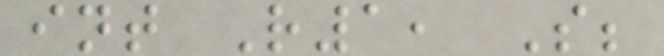int R1, S;
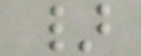}
